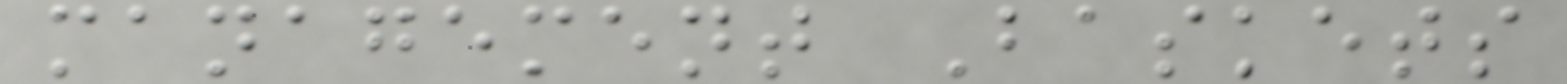management Baskets
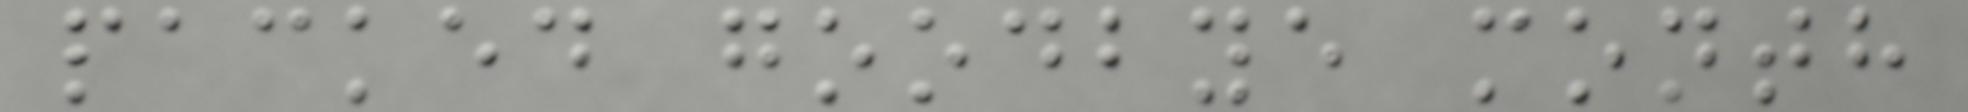packed goodbye month
